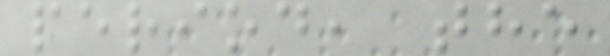period, the
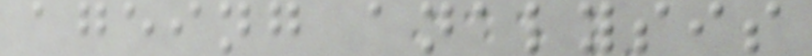ageing analysis
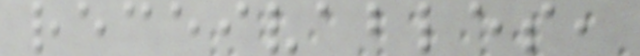receivables,
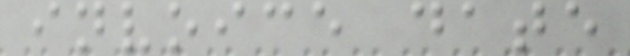invoice date
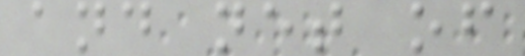and net of
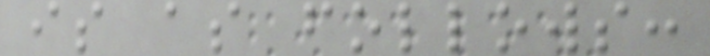is as follows:
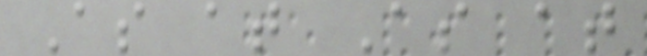As at As at
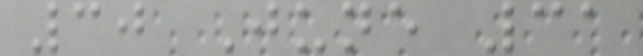30 June 31
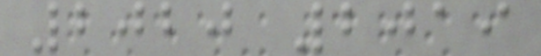2020 2019
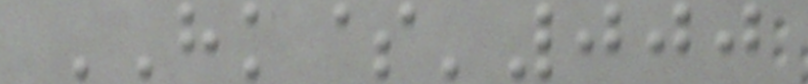HK$'000
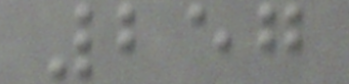257
